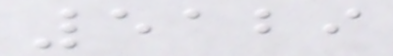5129
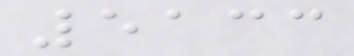5133
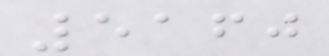5160
